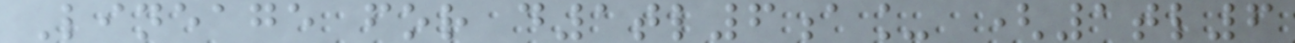Lineage for d1tl6a_ (1tl6
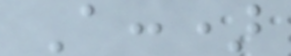A:)
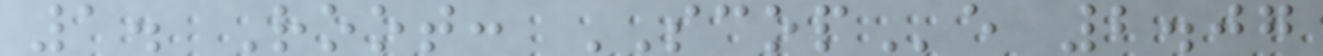1. Root: SCOPe 2.07
